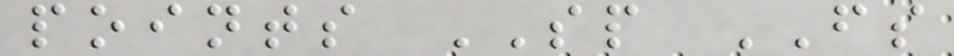points SP FS
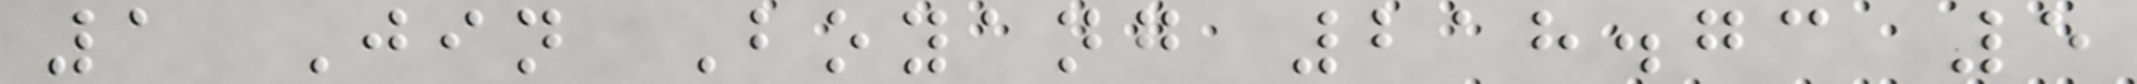1 Jin Boyang 218.73 5
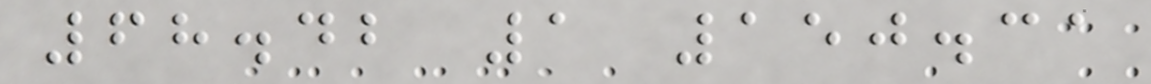68.42 1 150.31
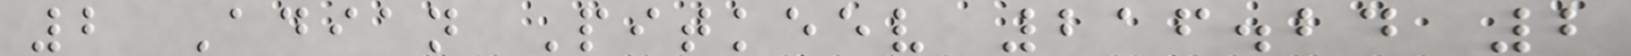2 Adian Pitkeev 216.24 2
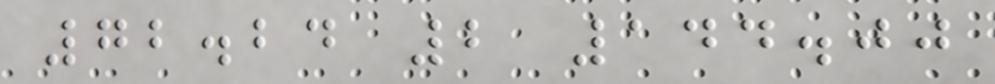72.24 2 144.00
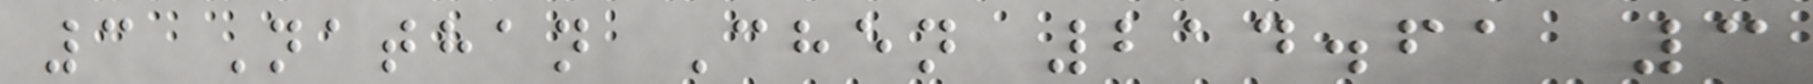3 Nathan Chen 214.61 3
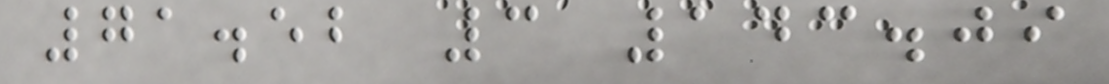71.52 3 143.09
